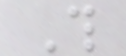This
